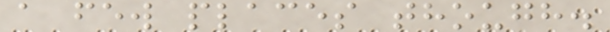a few places though.
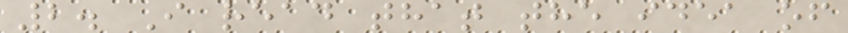2. I read that the idea of
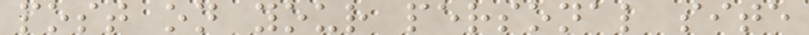post on your personal site
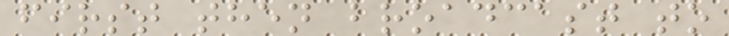first then broadcast to
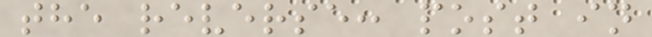the reverse: post in
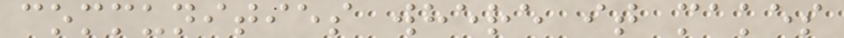communities where it makes
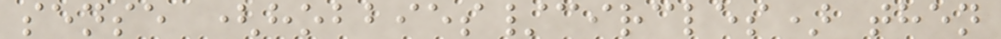sense (hobbies/circles) then
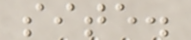site.
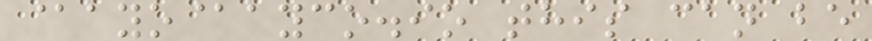@ayo@ayco.io this can be
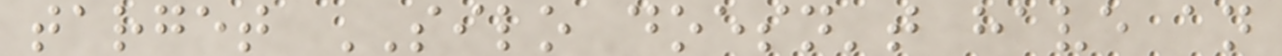target SILO doesn't have an
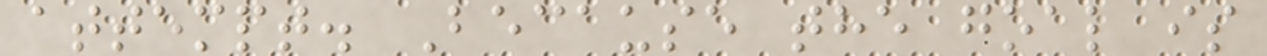attempt. Because the goal is
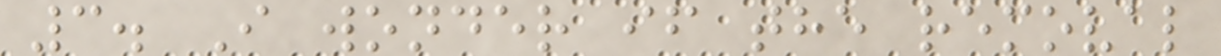3. I wonder if the removal
